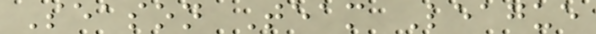Season Team League
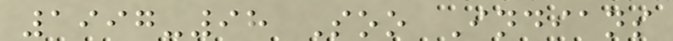1997-98 Soo Indians
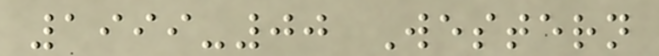1999-00 Western
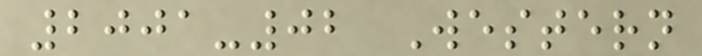2001-02 Western
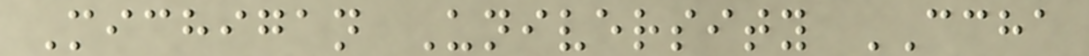Michigan University CCHA
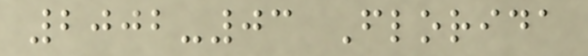2002-03 Florida
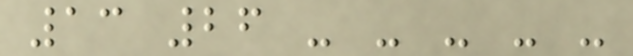13 26 - - - - -
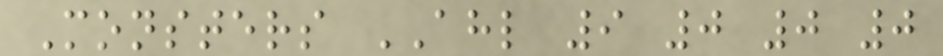Monsters AHL 9 0 0 0
